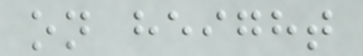on height
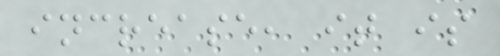increase, it is
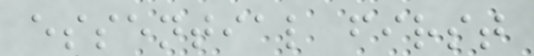essential first
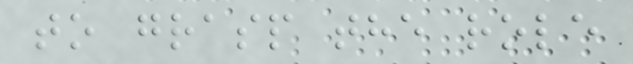to grasp the role
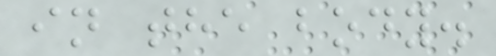in the body.
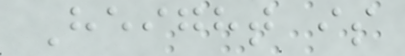Height is
